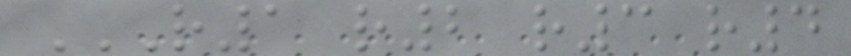R1 R2 R3 R4
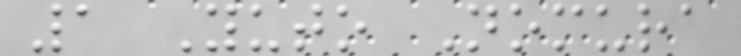1 Yuto Nomura
